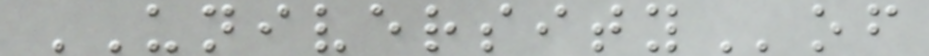UNIVERSITYof
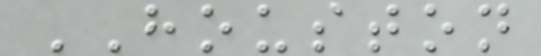HOUSTON
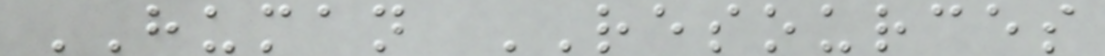HUMAN RESOURCES
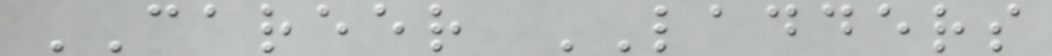CAREER LADDERS
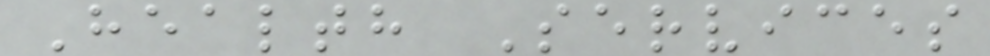Health Services
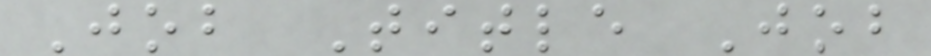Job Title Job
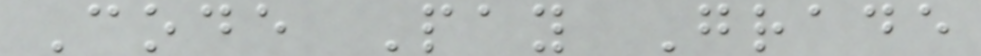Code Pay Grade
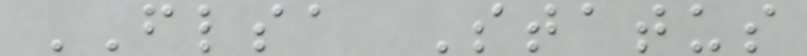FLSA Status
